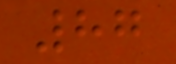87
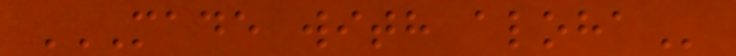MADE WITH ALOHA
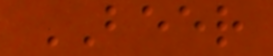BEER
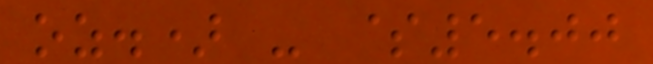oz.) - $5.00
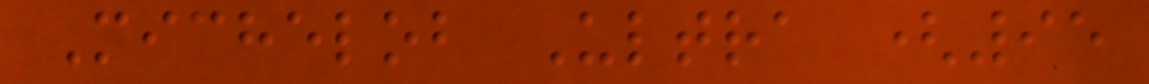Michelob Ultra (95
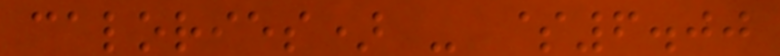calories) - $6.00
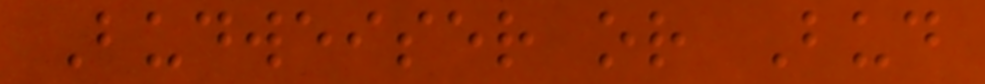Budweiser or Bud
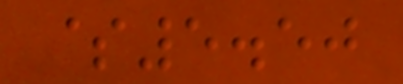$5.50
